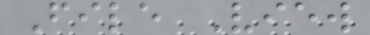File View
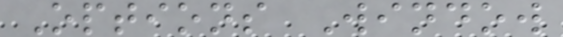Options Window
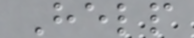Help
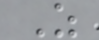Z
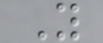Y
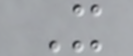X
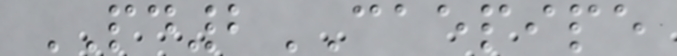PD2CAEPIPE
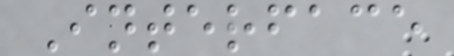Interface
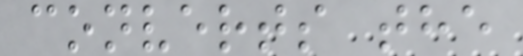converts the
